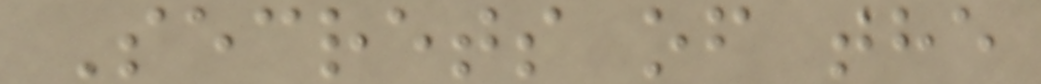Secrets of the
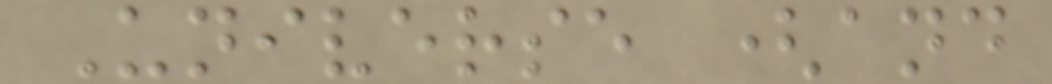Universe (and
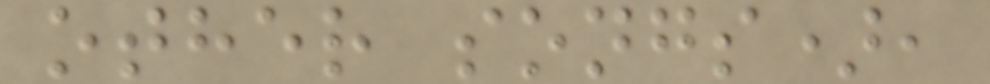other songs),
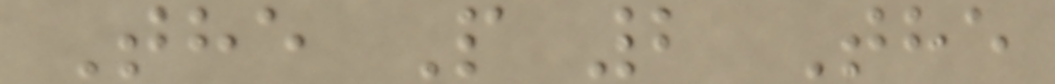The P 2 The
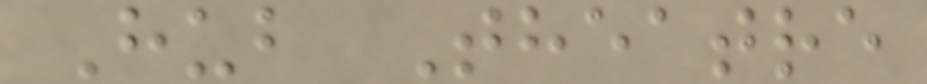Hub Theatre
